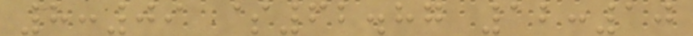8:09 $62.87 12:10
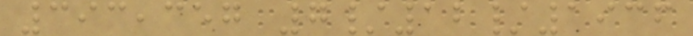393,357 7/12/1936
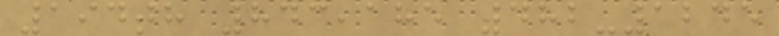194th 843,185 482-1245
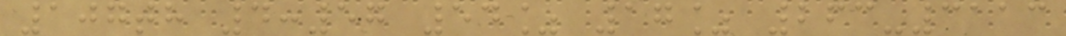107th 4:57 54% 17% 263-3113
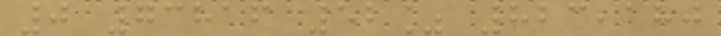0 73816 52% 823,180
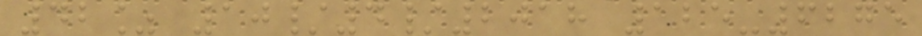42% 10/4/2018 125-6275
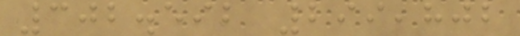302.592 299,802
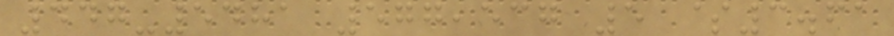447-5481 577,537 5 $3.61
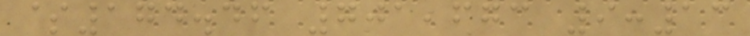$174.46 701,673 9:13
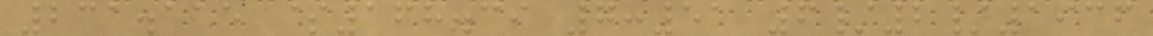231.115 $168.39 7:51 6/2/1936
